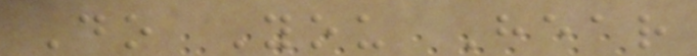Do You Hear
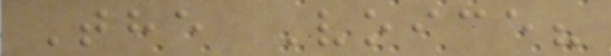The Voice?
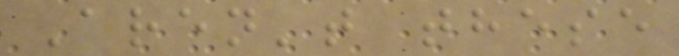Aren't these
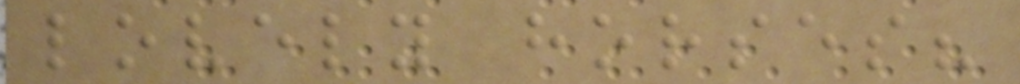lovely horses?
